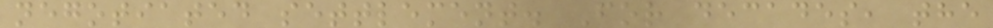negotiated settlement. For decades, the
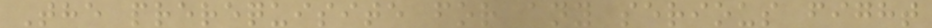The prerequisite for any serious fight
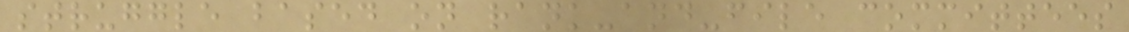struggle based on rank-and-file committees
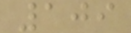109
